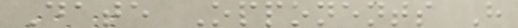Date Opponents H
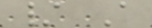/ A
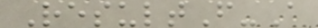ResultF-A
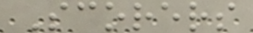Scorers
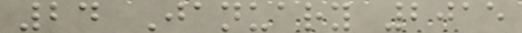24 January 2015
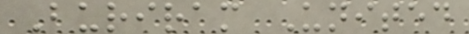Buriram United
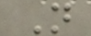N
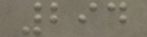294
